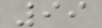99
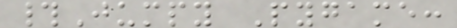#Jumpy Pygame:
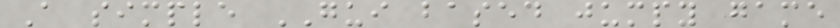A simple GUI based jumpy game
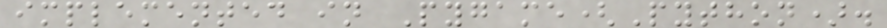implemented in Pygame(Python).
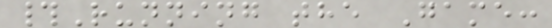#Running the Game:
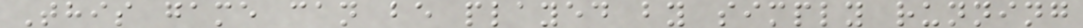This game can be played by simply running
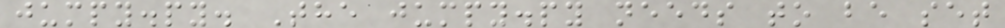jumpy.py. The jumpy.py needs to be set
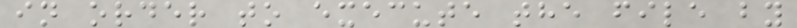in order to execute the file by
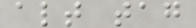alt tag
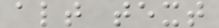alt text
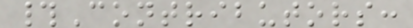#Contributors:
